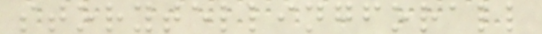storytellingforall
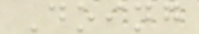Doing
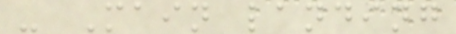- Main landing
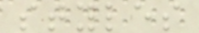styles
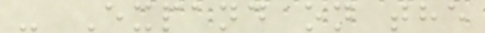- Expand on the
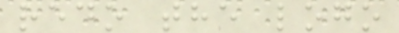redo the logo
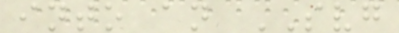into an SVG
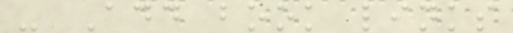- Add book links
